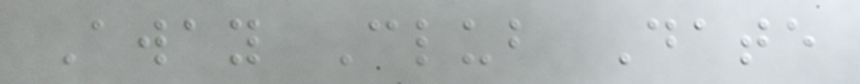Away Club Date
